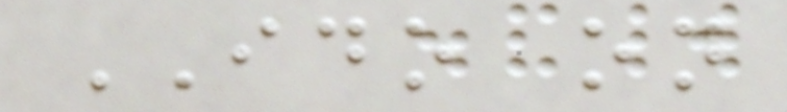IDO on
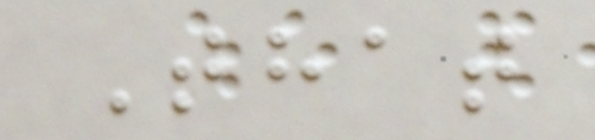That
